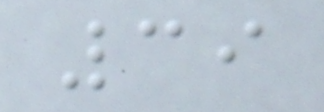39
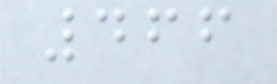466
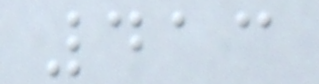413
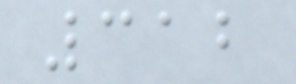312
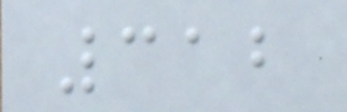312
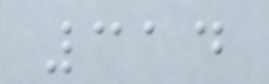314
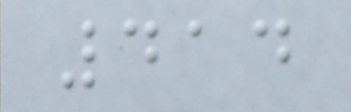414
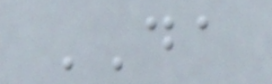DA
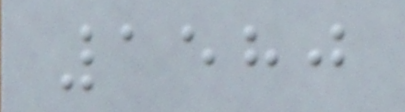1580
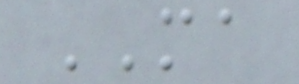MA
